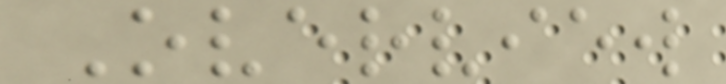Overview
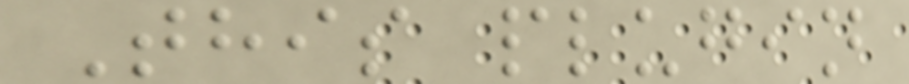This plugin
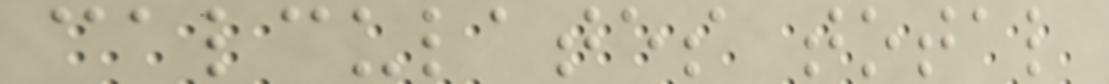calculates total
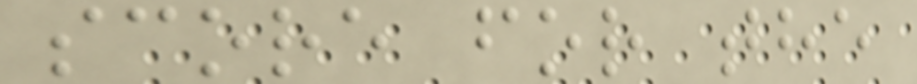score for the
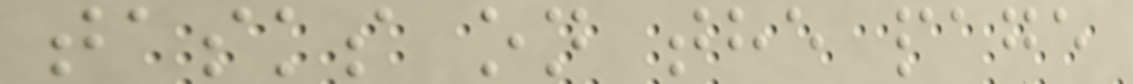tasks on the page
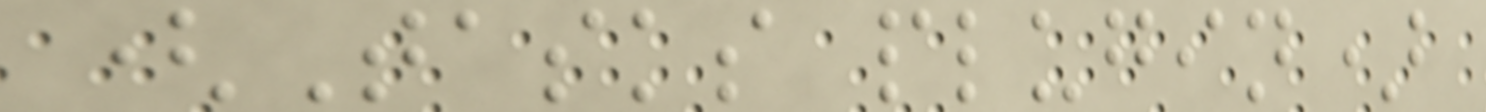(Tasks plugin)
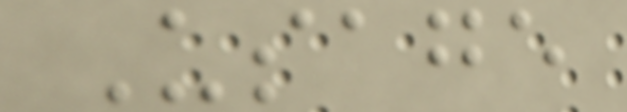Usage
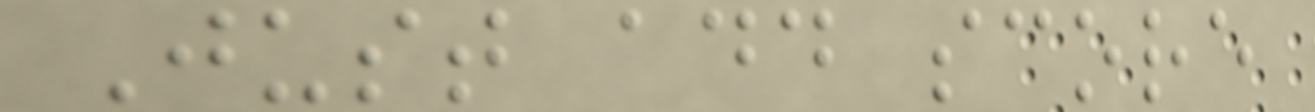Just add score
